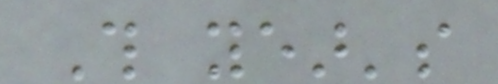This year's
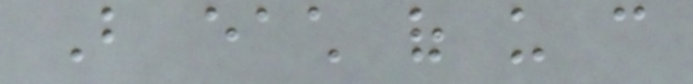But each of us can
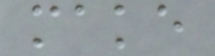make
